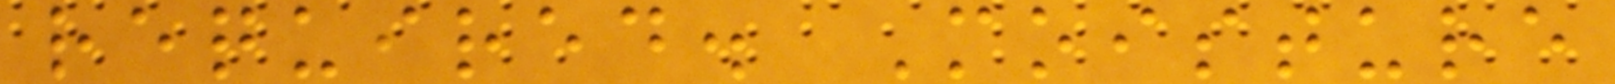required. Moisture
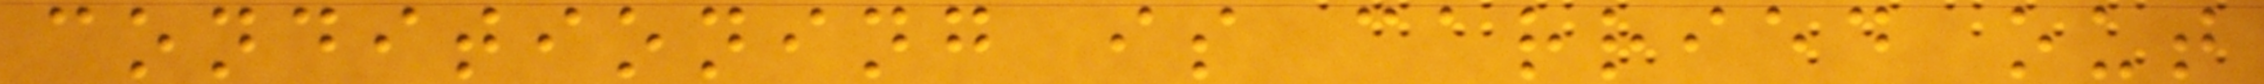conditioning is carried out
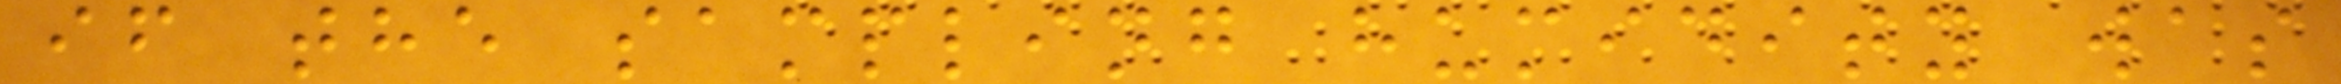if the sampling humidity was
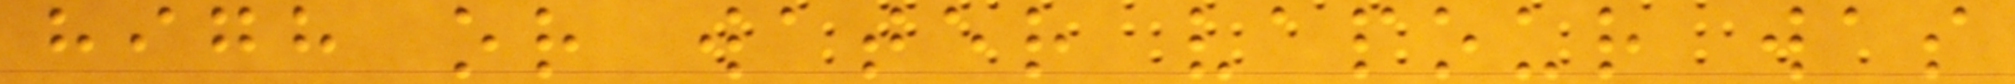high or water vapour was
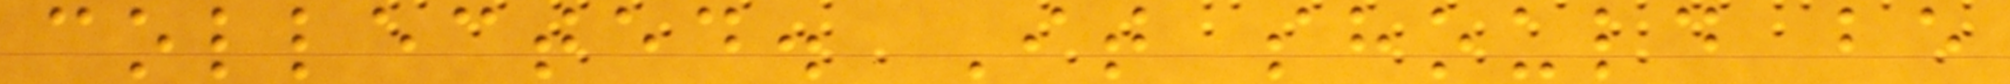collected. It should be
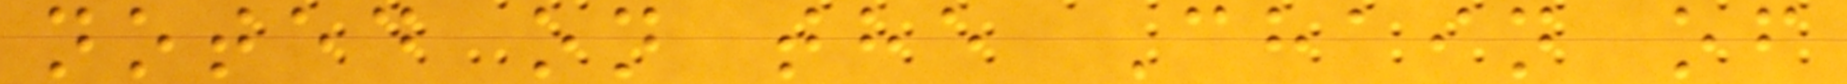noted on the Chain of
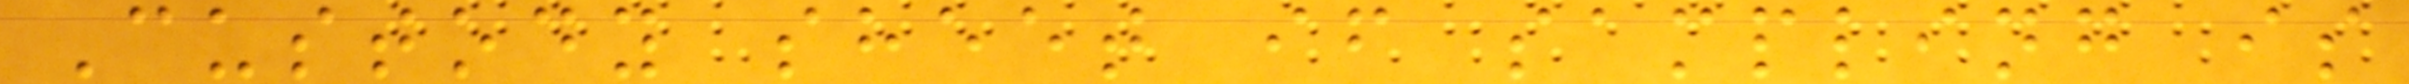Custody sheet if sampling is
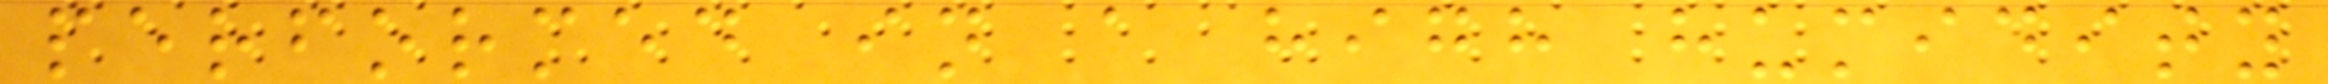performed in a high humidity
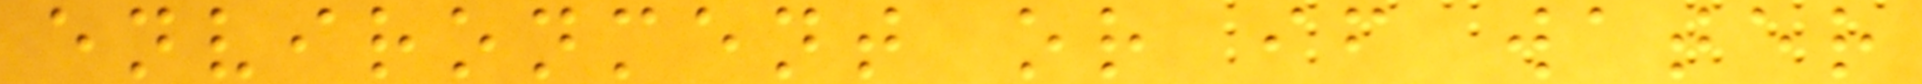environment or if water
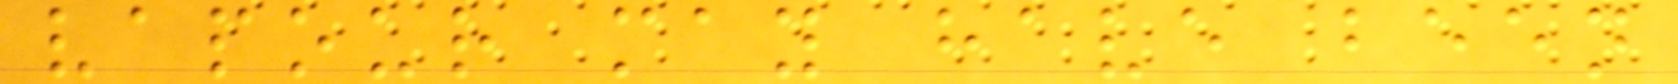vapour may have been
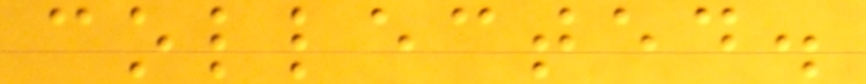collected.
